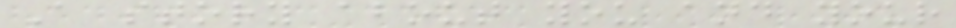A story about you and your
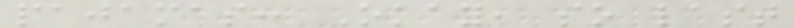pajamas: Okay, so last
